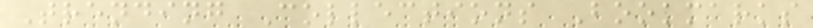Trending Collections Bookmarks
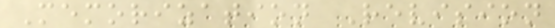Memorization Revision
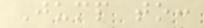Jump to:
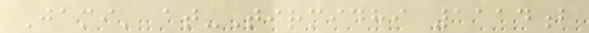Jami' at-Tirmidhi 1114b
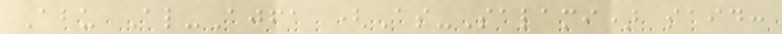Abu Al-Ajfa (As-Salami) said:
